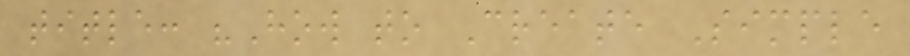title: "How to Create Simple
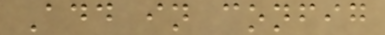Add in config
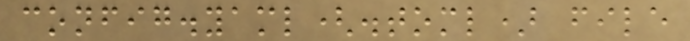config.yaml(.toml) file
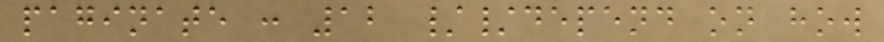paginate : 12 //depend on how
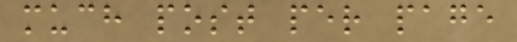much post per page
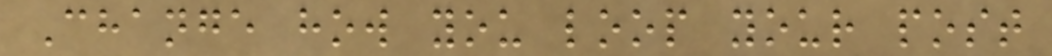Change how you loop your post
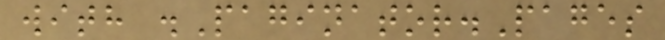with .Paginator.Pages
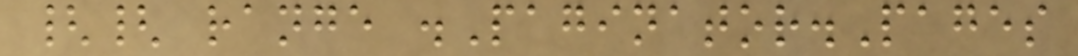{{ range .Paginator.Pages
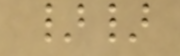}}
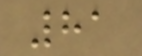81
